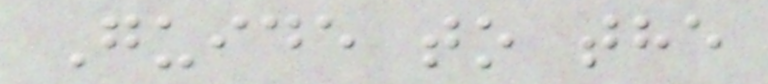Guide to the
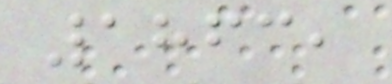1863,
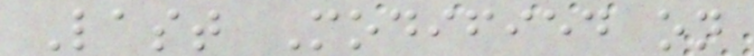Last Modified on
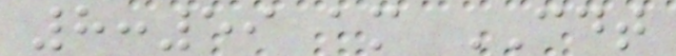8:59 am CDT
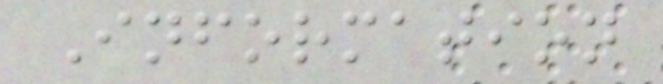Information
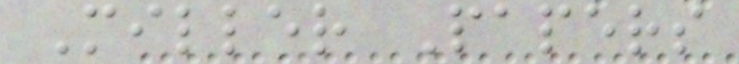Miller Papers
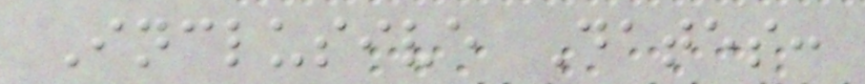Inclusive Dates:
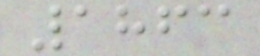1863
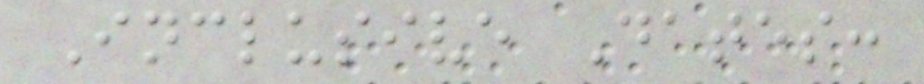Inclusive Dates:
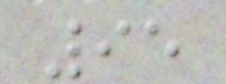95
